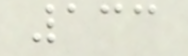133
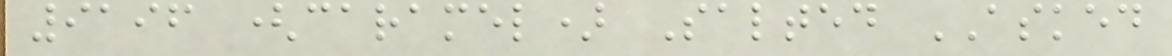9196 (caramel) Salted ASKED
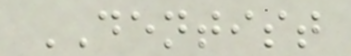DENTIST
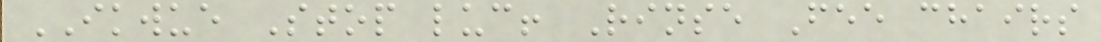IKWUE Stop luc! Rinse Fee chairs
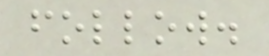follow.
